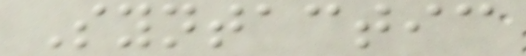Syntactic
